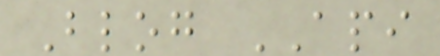Blog API
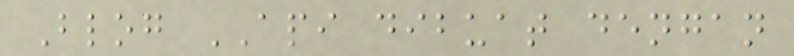Blog API dibuat dengan
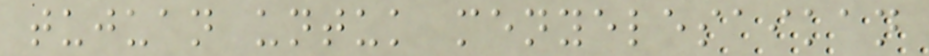tujuan untuk menyelesaikan
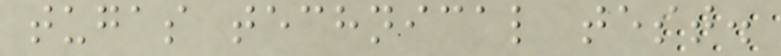tugas technical test.
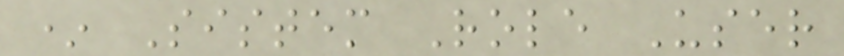* Sistem Role User
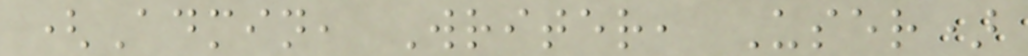(Admin, Writer, User)
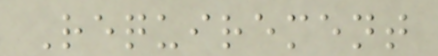Requirement
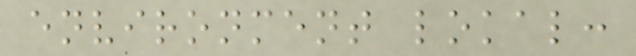environment lokal:
